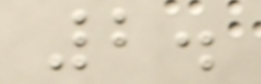2.
